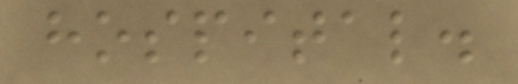hospital.
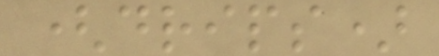(drips)
